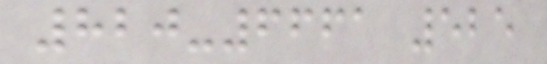820-6661 525
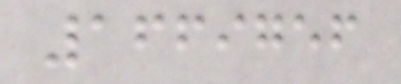1669756
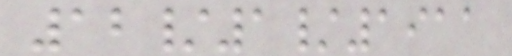12/1/1911
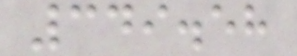349.58
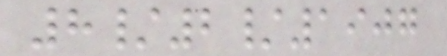8/2/1907
